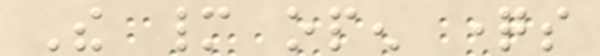The many open questions
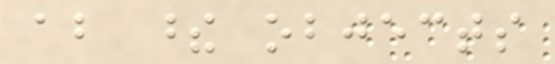about these objects
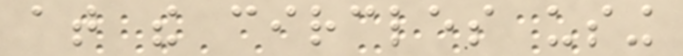at the circles using
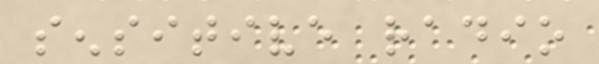sensitive radio
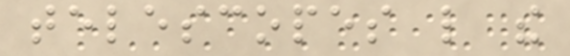telescopes like the
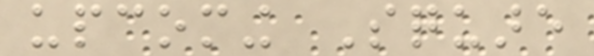upcoming Square
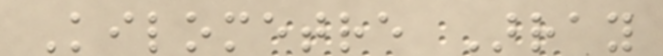Kilometre Array
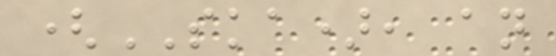(SKA), an
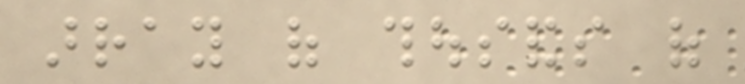array of thousands of
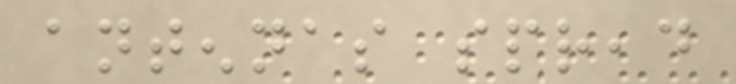antennas spread
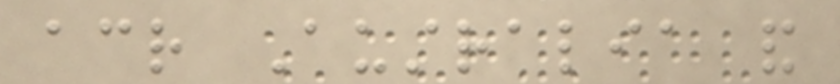across Australia and
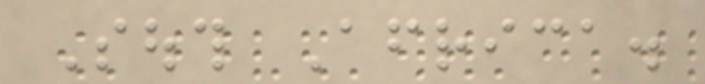South Africa.
